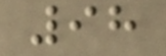98
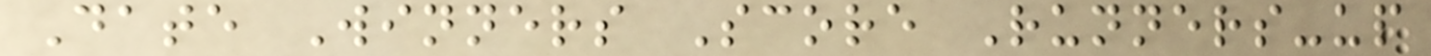Date Winners Score Runners-up
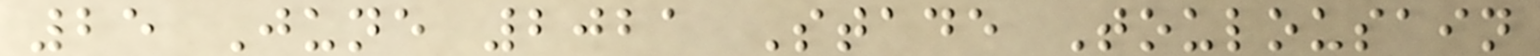25 June 2021 Stade Toulousain
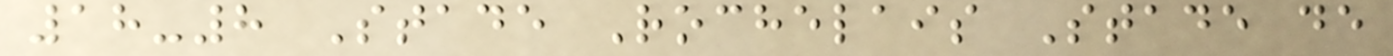18-8 Stade Rochelais Stade de
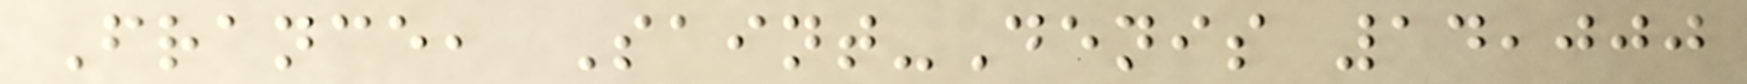France, Saint-Denis 14,000
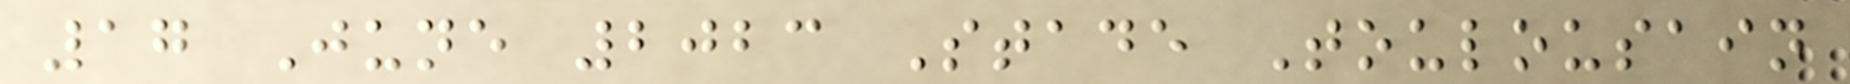17 June 2023 Stade Toulousain
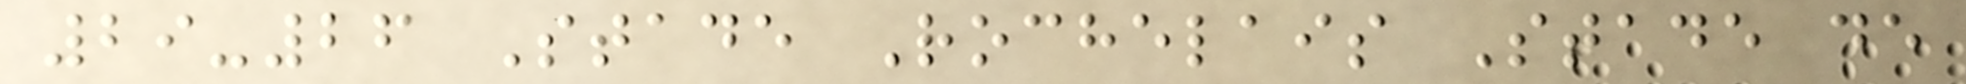29-26 Stade Rochelais Stade de
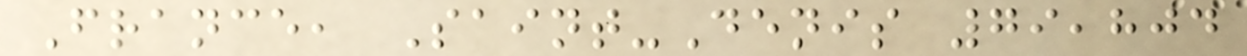France, Saint-Denis 79,804
